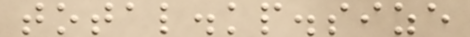total.kp.size
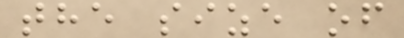the size of
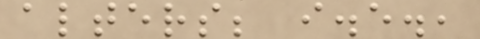alters; i.e.,
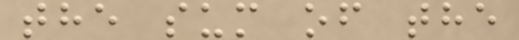the sum of the
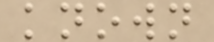known
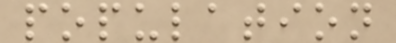population
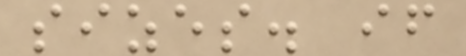sizes. if
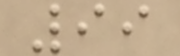99
